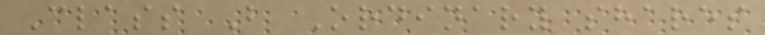Class B Ordinary shares
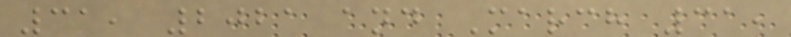31, 2021 and March 31,
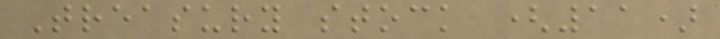Treasury stock (11)
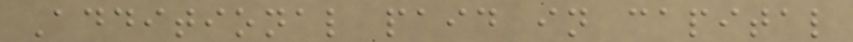Additional paid in capital
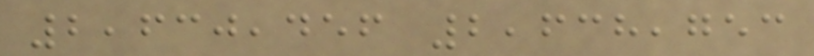2,630,456 2,638,753
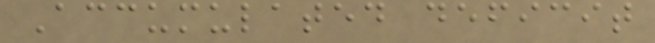Accumulated deficit
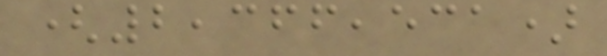(2,366,531)
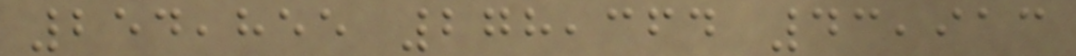254,855 278,364 43,913
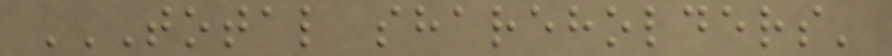TOTAL SHAREHOLDERS'
